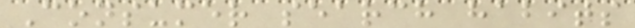Consumer search habits
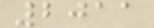2011
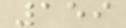159
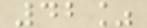42%
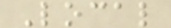Local
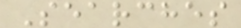Searches
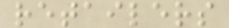retailers
